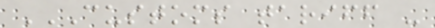CUSTOMS TARIFF -
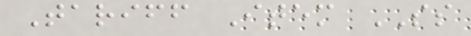Tariff Item SS
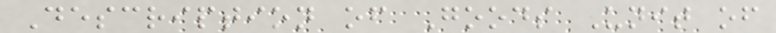Description of Goods Unit of
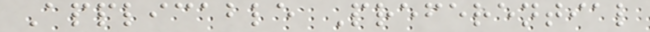Applicable Preferential
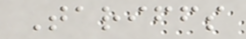Tariffs
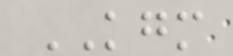KGM
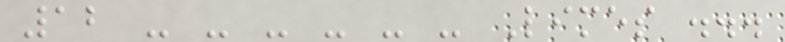12 - - - - - - Limes ...
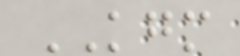KGM
